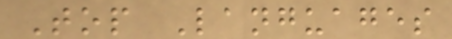Top Languages
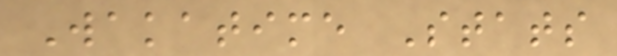Wakatime Stats
